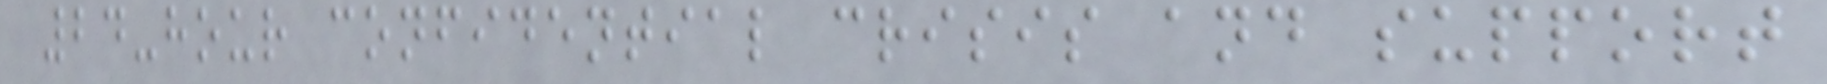24-hour confidential crisis and support
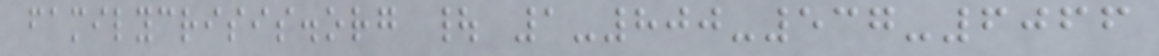familycrisis.org | 1-800-537-6066
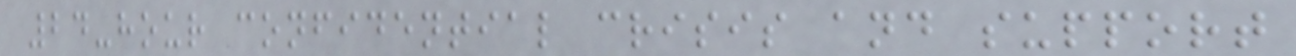24-hour confidential crisis and support
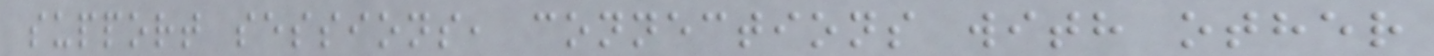support sessions, connections with other
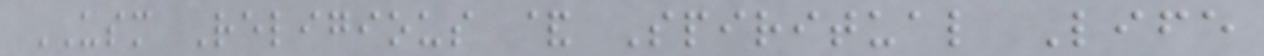USM Religious & Spiritual Life
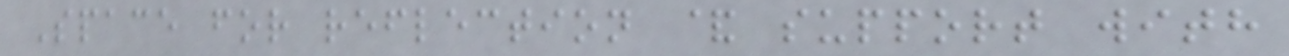Space for reflection & support with
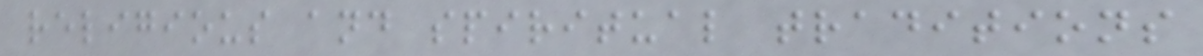religious and spiritual traditions
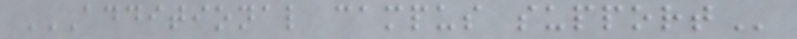ADDITIONAL CAMPUS SUPPORT
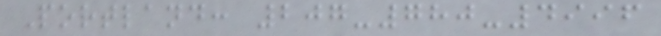Portland: 207-780-4996
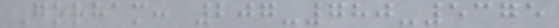Gorham: 207-780-5375
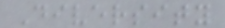Diversity
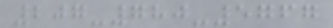207-780-5767
